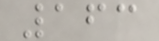163
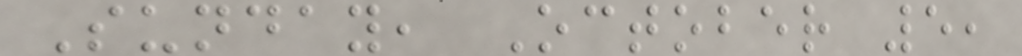Sunday, October 5,
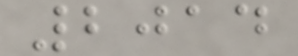2014
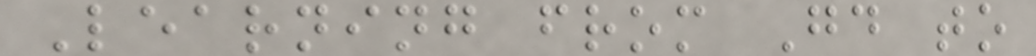Learning from Gd to
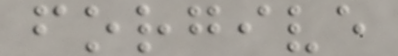forgive
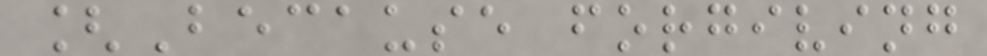[Because forgiving
